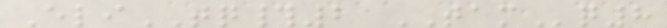EliTQ#2 TAMq8
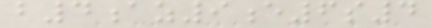b4az9e6s4
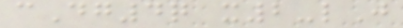cDg4q x2-lJ
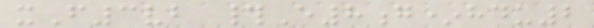xF3vb #E8g*hdu2
